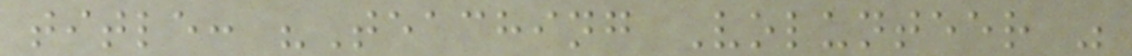title: "Teaching Volunteer "
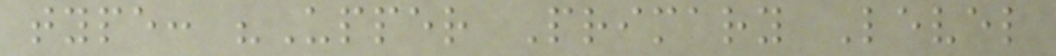type: "Upper Primary Level
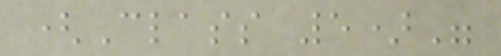(Class 5)"
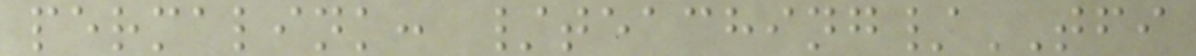permalink: /teaching/TFI
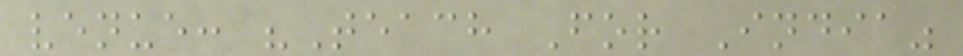venue: "Teach For India"
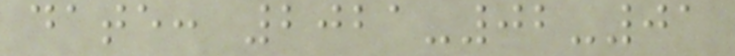date: 2021-02-01
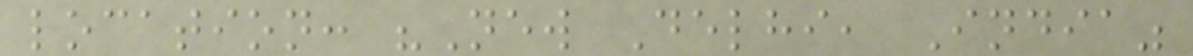location: "New Delhi, India"
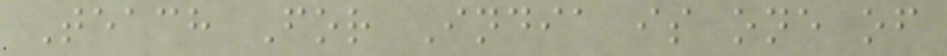Teach For India is one of
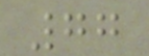77
